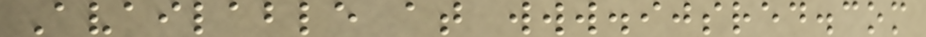Available at www.ijsred.com
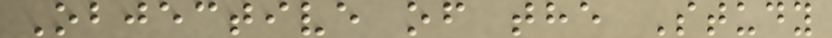Objective of the Study
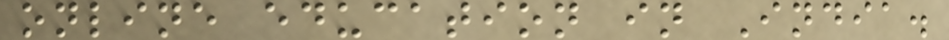online education in India.
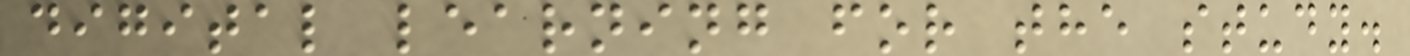digital learning for the study.
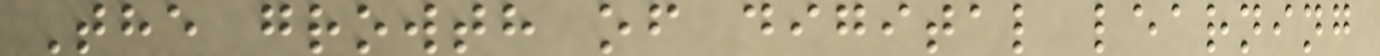The growth of digital learning
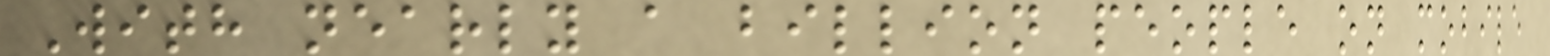With nearly a billion people on mobile
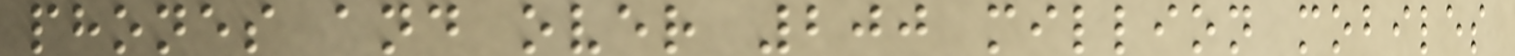phones and over 200 million mobiles
